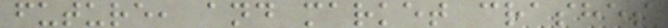future, and market crashes
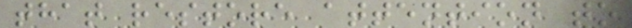that restore attention to
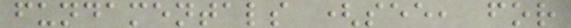fundamentals (see, for
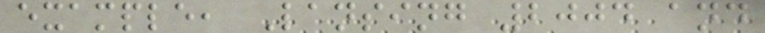example, Lansing 2004 and
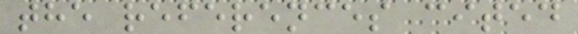the references cited
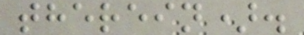therein).
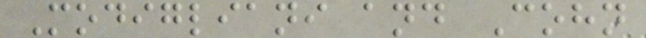Modigliani and Cohn
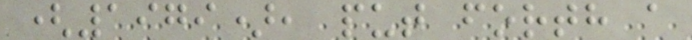(1979), put forth a
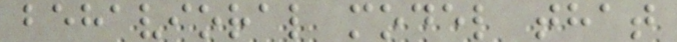behavioral model that
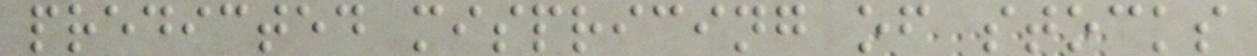predicted mispricing of stocks
